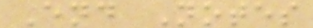End Notes
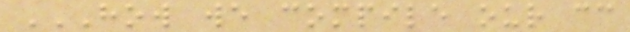HOW WE COMPILE OUR CC
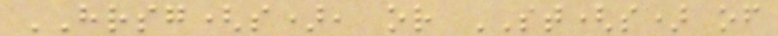HRSG(s), or ST(s) of
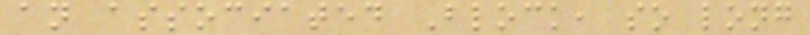an associated Block, so long
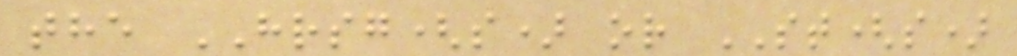the HRSG(s) or ST(s)
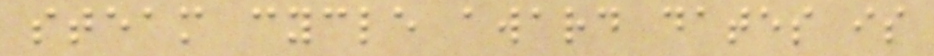steam cycle award dates is
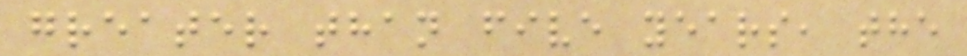greater than five years, the
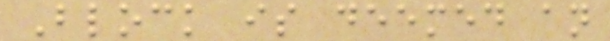Block is deemed an
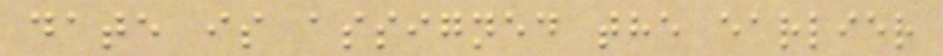date is assigned the earlier
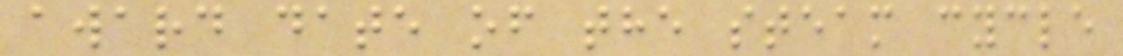award date of the steam cycle
